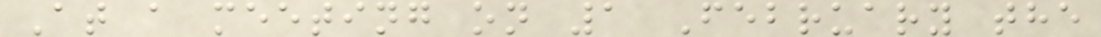At a meeting on 1 February the
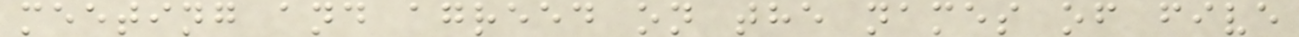meeting and agreed on the names of five
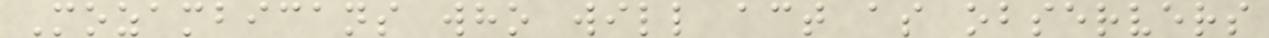Mozambicans who will act as observers
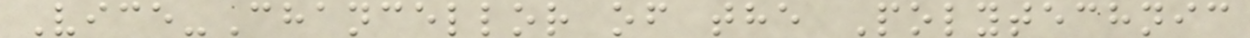Vice-Chancellor of the Polytechnic
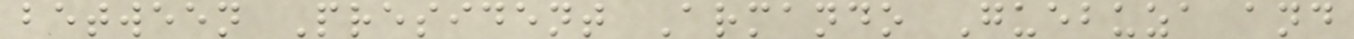between President Armando Guebuza and
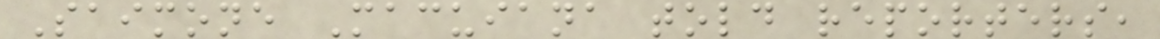Saimone Macuiana told reporters,
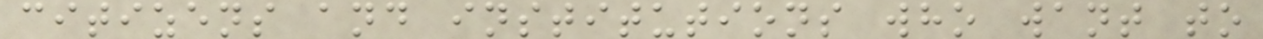citizens and institutions who want to
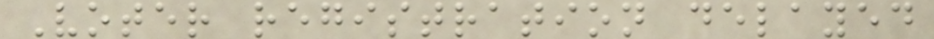Voter registration delayed
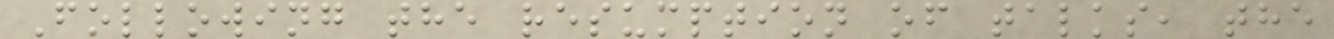Following the resumption of talks, the
